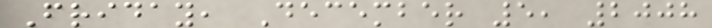Friday, December 5, 2008
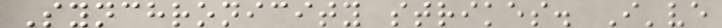Synchronicity strikes. I've
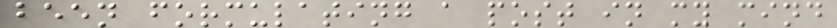been formulating a post in my mind
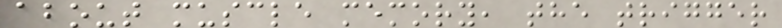about muscle memory, the trigger
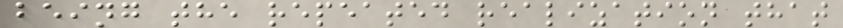being the repeated realization that
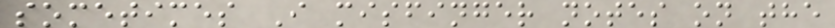sometimes I misfinger notes on the
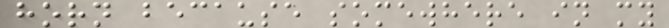horn because somewhere in my
